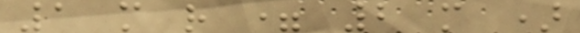1 m r = 2 m )
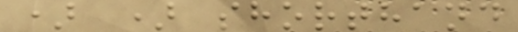) ) shorthand
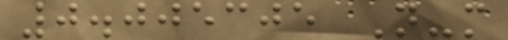0.005305 N-m
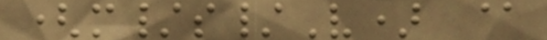(m/s/V) @
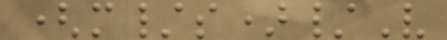(m/s)/V
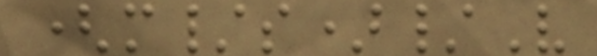(m/s)/V
